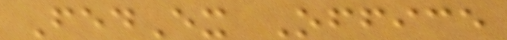FedEx Office
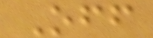Off
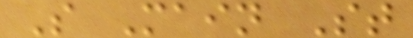S Main St
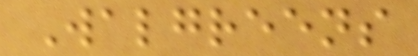Walgreens
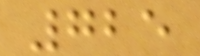725
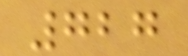727
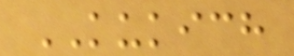KUKICH
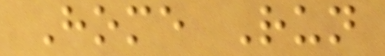Home Run
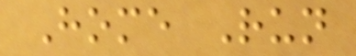Home Run
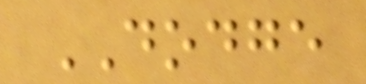DODGE
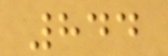844
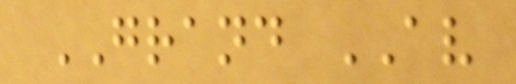GRAND AV
